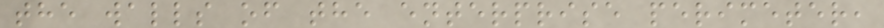the walls of the enterprise perimeter,
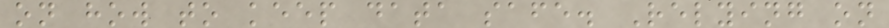on how to keep data safe. Relying on
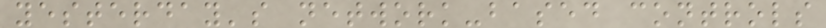yesterday's network-based controls
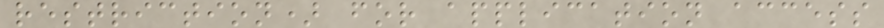restriction) for application access
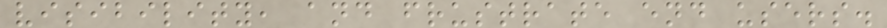visibility, and frustrate end users.
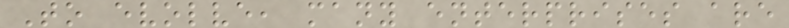To evolve, many enterprises are
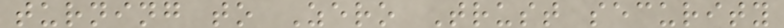turning to Zero Trust security
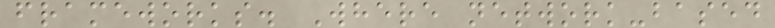frameworks. Where network-based
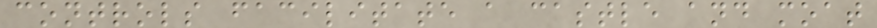controls facilitate a castle and moat
